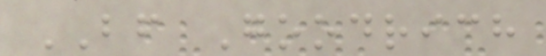BF Goodrich
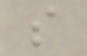s
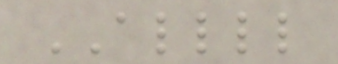ALLLL
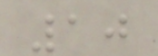10
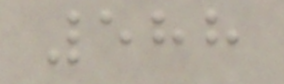588
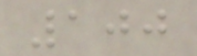100
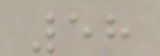58
